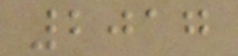2017
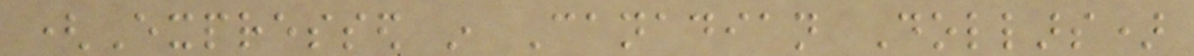(Expressed in Canadian Dollars)
